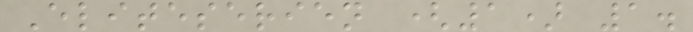Eliteserien (1) 1.
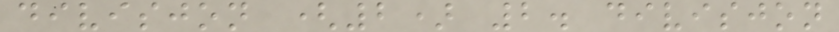divisjon (2) 2. divisjon
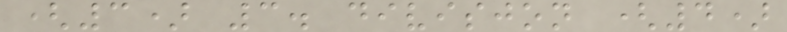(3) 3. divisjon (4)
